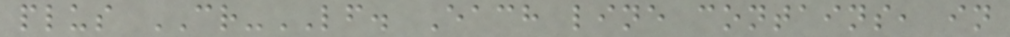plus CR-LF. Each line contains, in
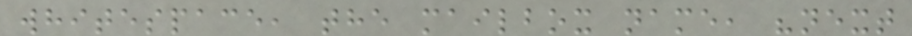whitespace, the mailbox name, "next
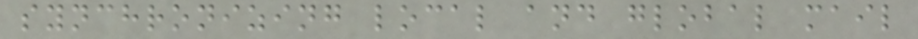synchronizing local and global mail
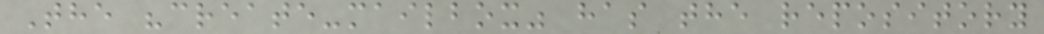The "create-mailbox" has the repository
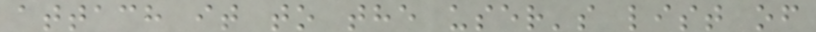attach it to the user's list of
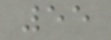55
